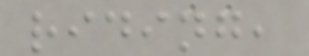riding,
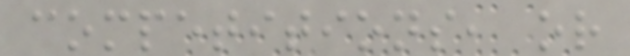competitions, or
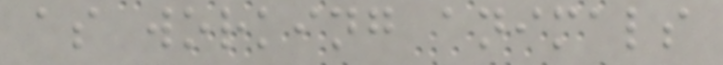as working animals
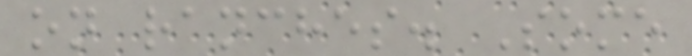on ranches. Some
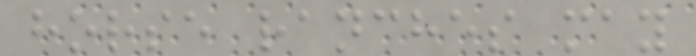horse ranches may
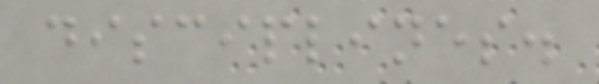disciplines.
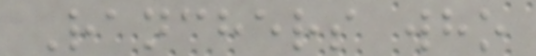Ranchers who
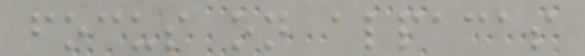focus on alpacas
